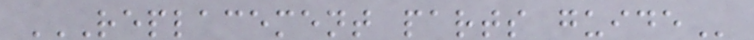REPLACEMENT PARTS GUIDE
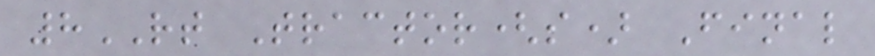8RT Tractor(s) Final
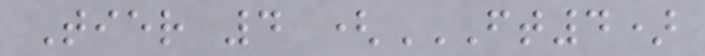Tier 4 (FT4)
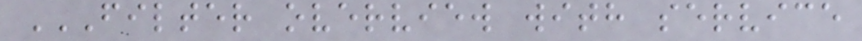FILTER OVERVIEW WITH SERVICE
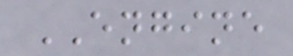ENGINE
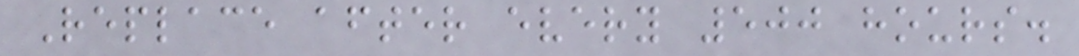Replace after every 500 hours.
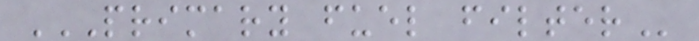PRIMARY FUEL FILTER
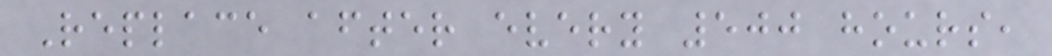Replace after every 500 hours,
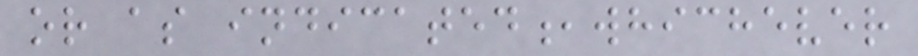or as indicated,whichever
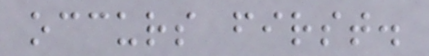occurs first.
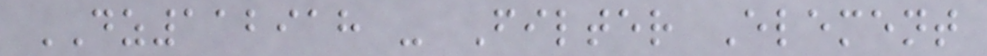DZ112918 - Filter Element
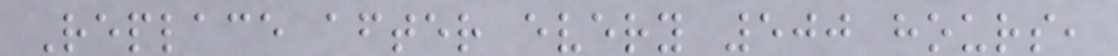Replace after every 500 hours,
